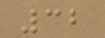32
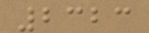2323
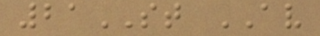21ST AV
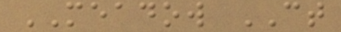MEADOW CT
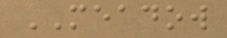MEADOW
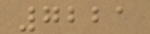7221
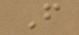F
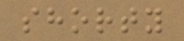shorty
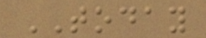TODAY
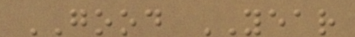GOOD YEAR
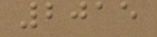2015
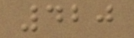420
